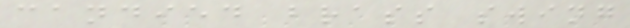candied brass swing
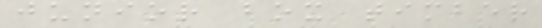junior box timber
